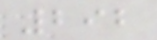292
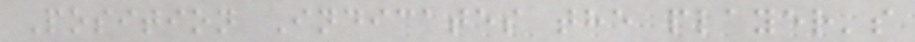Position Indicates the player's
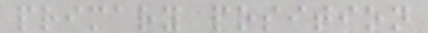primary position
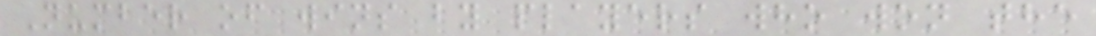Number of wins by players who won the
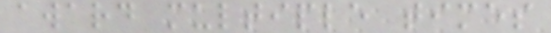award multiple times
